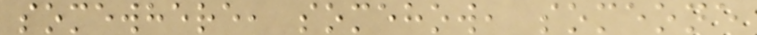somewhere, somehow, someone
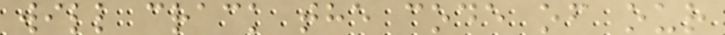will crack the code of our
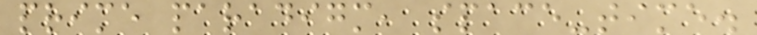prime paradigm, space-time.
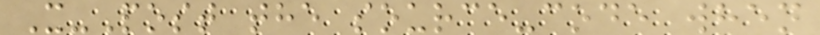X-Post the source-code when
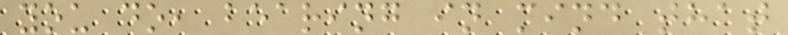you do, bearing in mind that
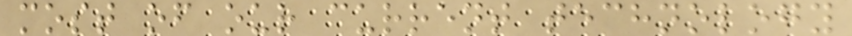most of our current technology
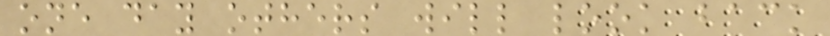one day others will look back
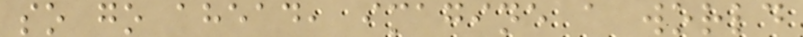so go ahead, imagine a world
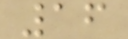16
